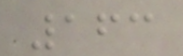163
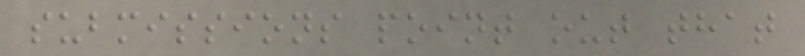submissions point out that
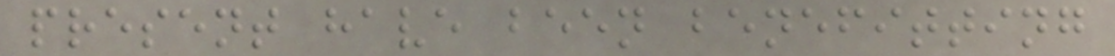present have been benefitting
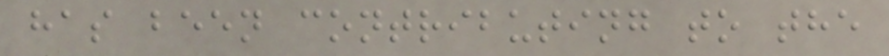has been contributing to the
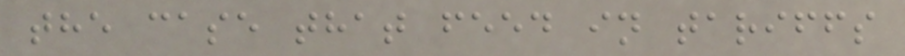the case that feed in tariffs
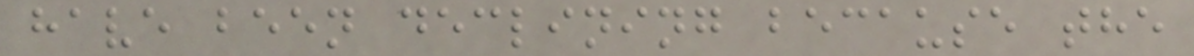have been declining because the
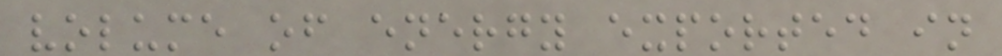volume of energy exported in
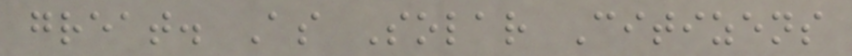great. As Solar Citizens
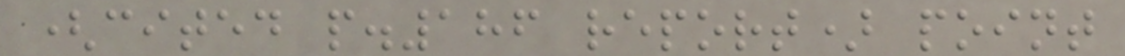(cited p.186 report) point
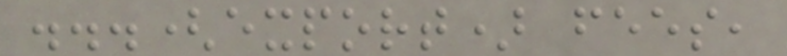...(export) fees,
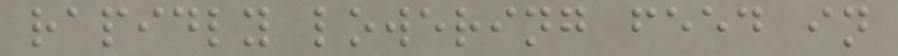rapidly lowering feed in
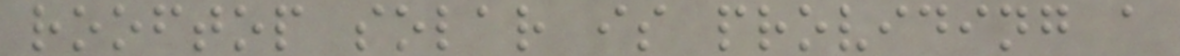rooftop solar is providing a
